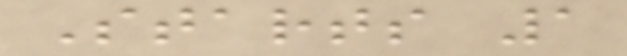Starts 1
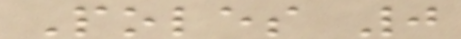Poles 0
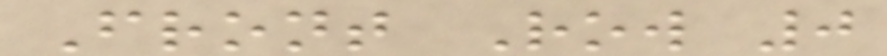Front Row 0
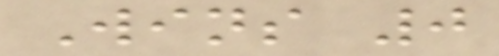Wins 0
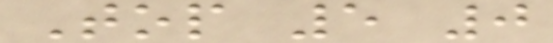Top 5 0
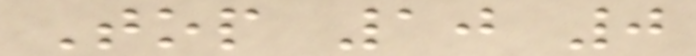Top 10 0
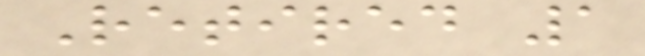Retired 1
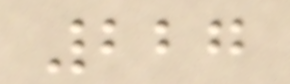227
